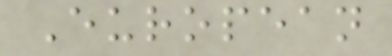European
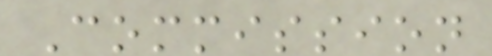Commission
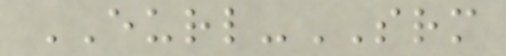EURL-SRM
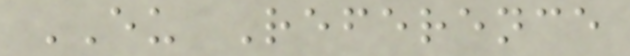EU Reference
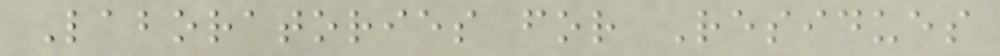Laboratories for Residues
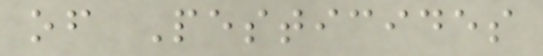of Pesticides
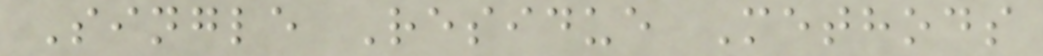Single Residue Methods
